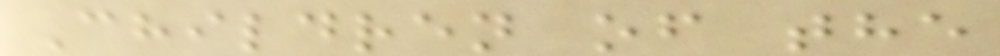Children of the
